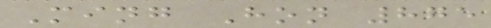Ming Hon 875
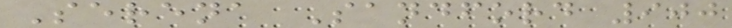Serena Sandford 900
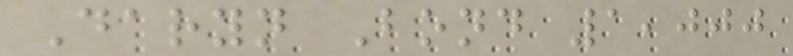Daryn Bond 1,000
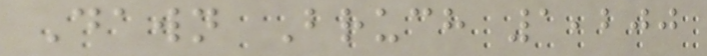Dawn Bruch 1,200
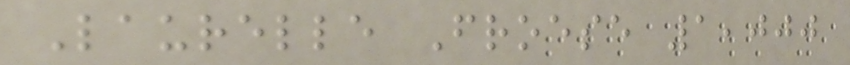Laurelle Froese 1,000
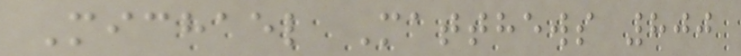Michael Matthews 800
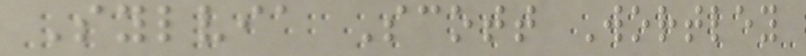Sylvia Scott Wortley
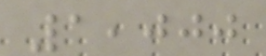1,000
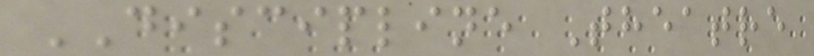DISCIPLINE Theatre
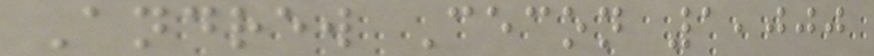Andrew Cecon 1,000
